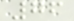76
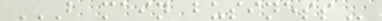B MAIN BUSINESS
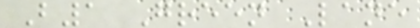B1 Green Lane
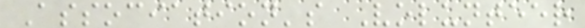Association's Volunteer
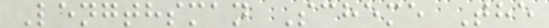Lengthsman Scheme The
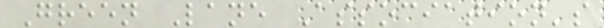Green Lane Association's
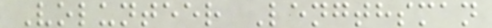Volunteer Lengthsman
